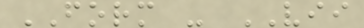FORM - VII
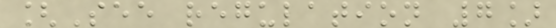[See regulation 7]
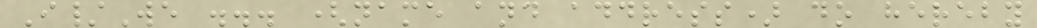I/We ... (name and address) do hereby
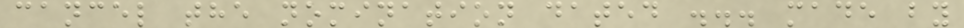cancel the nomination dated ... made by
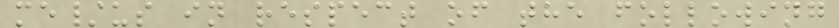me/us in respect of the following
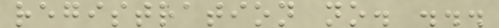registration no. ...
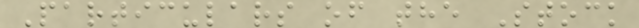Particulars of the Stock
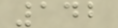142
